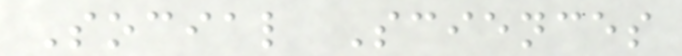Social Sciences
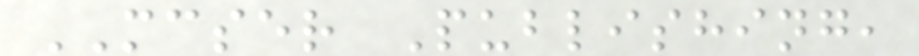MCSER Publishing,
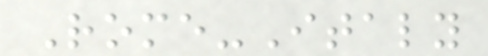Rome-Italy
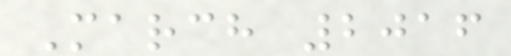March 2016
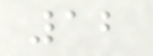12
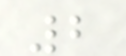2
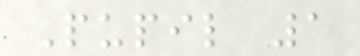Pupil 1
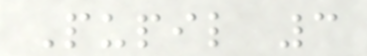Pupil 3
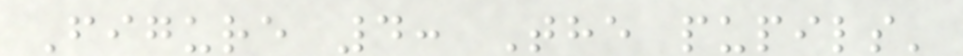Figure 4: The pupils'
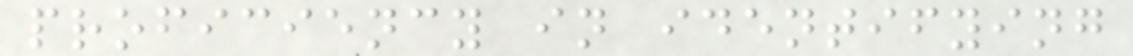proficiency in identifying
